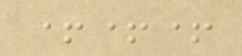+++
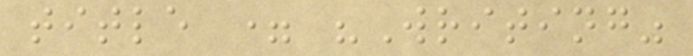title = "Writing"
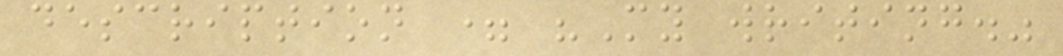description = "My writing."
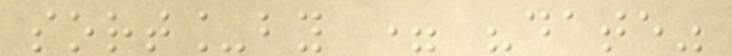sort_by = "date"
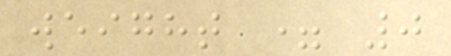weight = 0
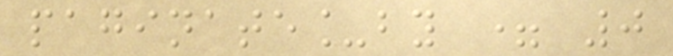paginate_by = 0
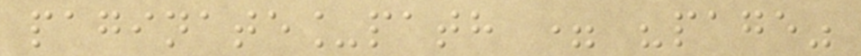paginate_path = "page"
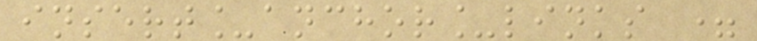insert_anchor_links =
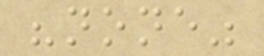"none"
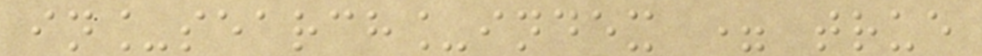in_search_index = true
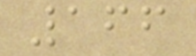166
